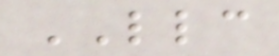LLC
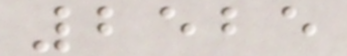2525
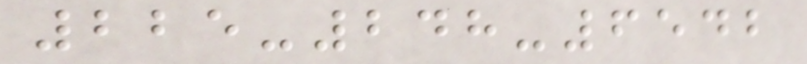225-248-6542
